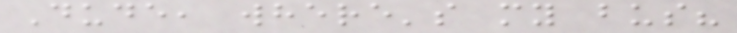Dude, where's my bus?
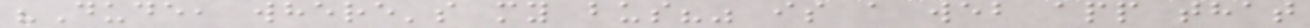"Dude, where's my bus?" is a web app that
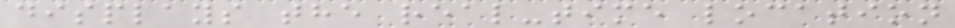displays the real-time location
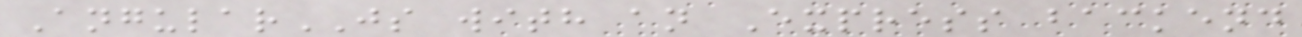AngularJS with an Express backend
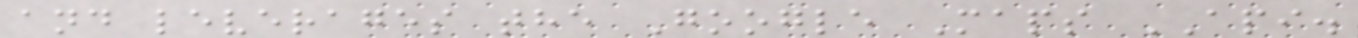and leverages the Google Maps API.
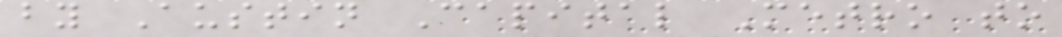by Austin Capital Metro to
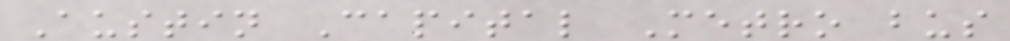Austin Capital Metro bus
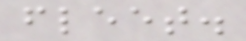fleet.
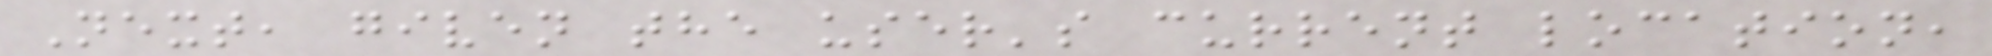Next, given the user's current location,
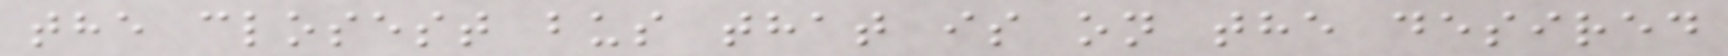the closest bus that is on the desired
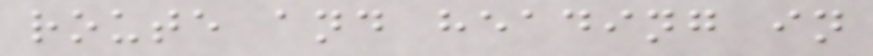route and heading in
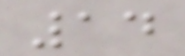14
